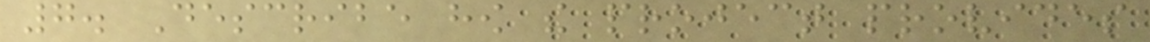7. Describe how the project provides
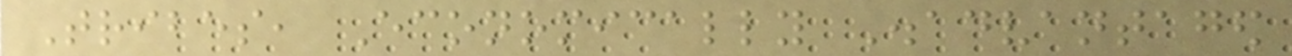Tribes, Economically Disadvantaged
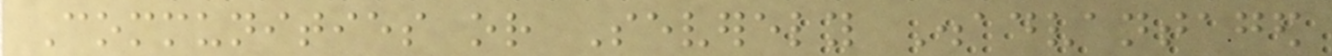Communities or Severely Disadvantaged
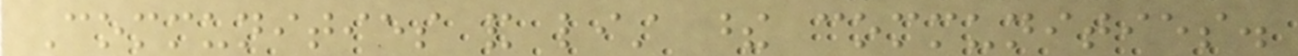Communities and list these communities.
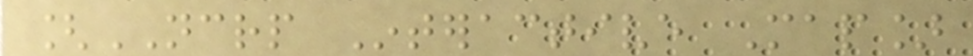[NCRP Interactive Map]
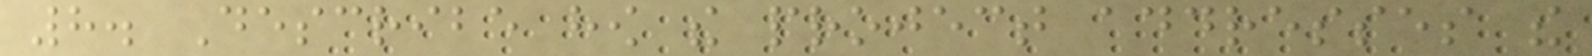8. Describe how the project addresses the
